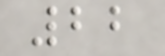22
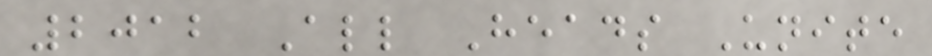2012 All Heads Unite
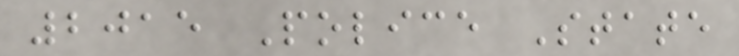2015 Police State
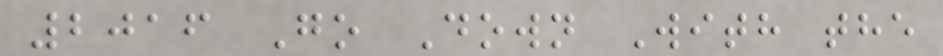2016 Go Down With the
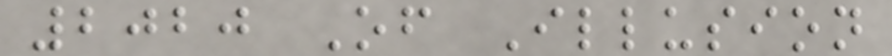2020 Of Illusion
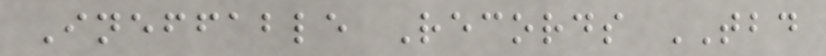Ineffable Records TBD
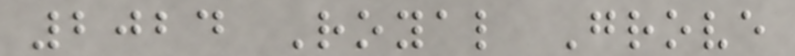2024 Royal Grove
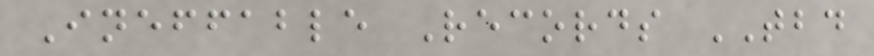Ineffable Records TBD
